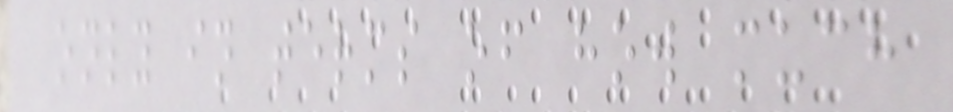only in terms of how much
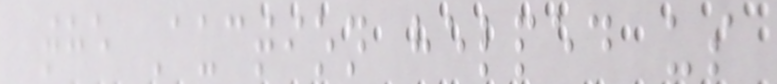the Auction helped us
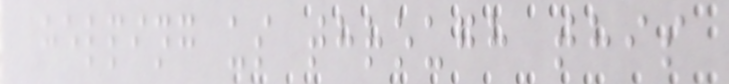helping us through this
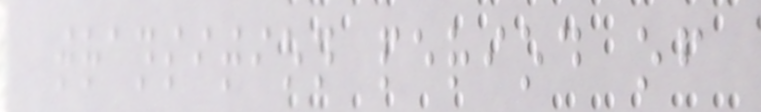transition period of
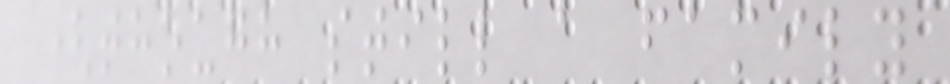(though still a family
